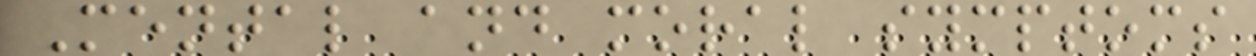Mental and moral symptoms
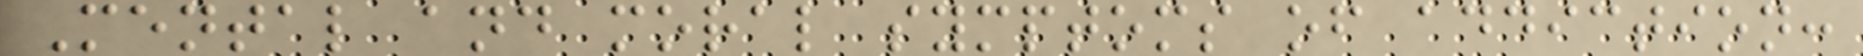Mental and moral symptoms of addiction:
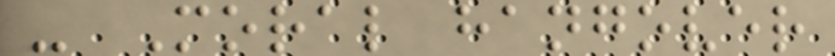- Moral hangover
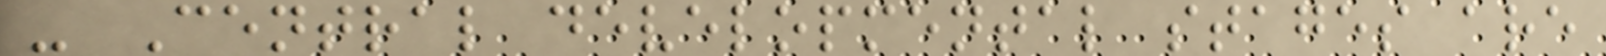- Central developmental stages are
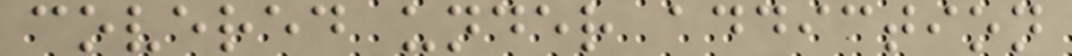covered under addiction
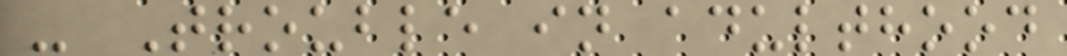- Trouble in adulthood
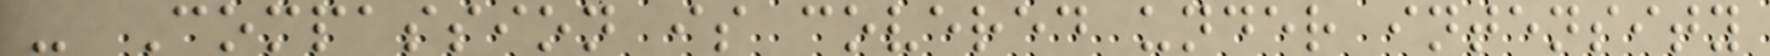- Compassion is covered under intensity
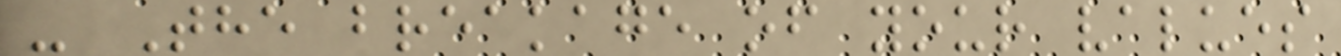- The breakage of your values
